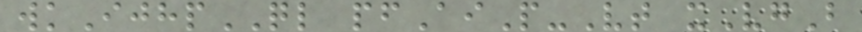wkIjhpQL pfAiP-Vt xVgB
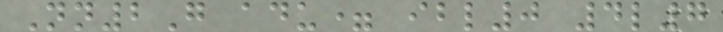Nn2G adu= ibl0 4l7
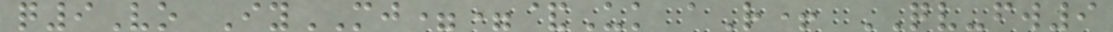q9Vo IyMJ==&Uk aR+ QV-fw9
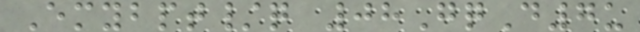Emybpt/q 08GqD7u
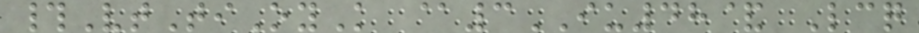#VtTiOyK @3IU48& Lcq
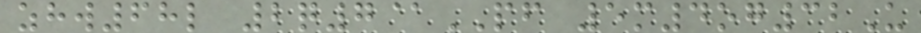zhw68l 2q7@PF 5m4og32U
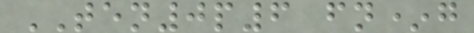TEN0p6 fn*g
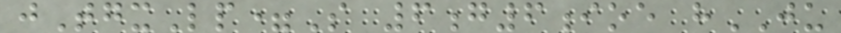jTgxLp=S 6g6ioe hJU
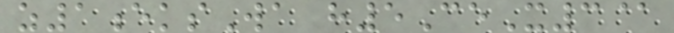z1eksWa h5CeX3@
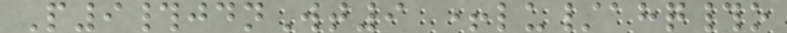P9#jdnWt9 +lu/ahq#o
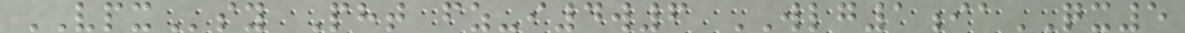VPXsy Pht fz-i4w6 WLG1iaQX5
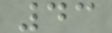43
